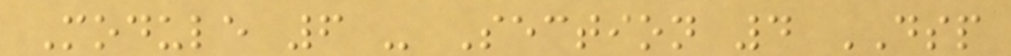Module 6 - Section 4 DSP
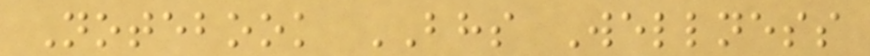Notebook BHS Wellness
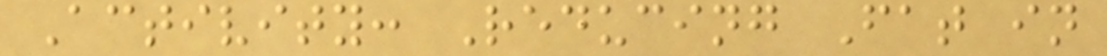Activity: Reducing Fat in
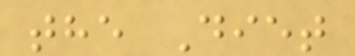the Diet
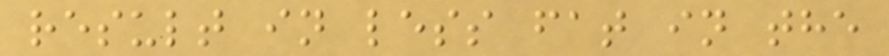result in less fat in the
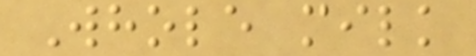Whole milk
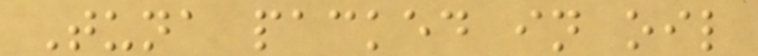Tuna packed in oil
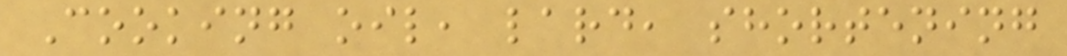Cooking oil, lard, shortening
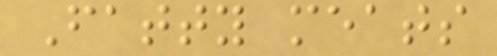Fatty meats
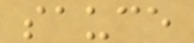sauce
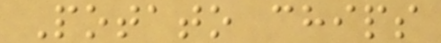Potato chips
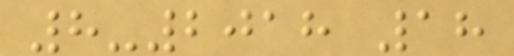8-2018 18
